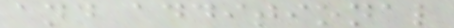and additional
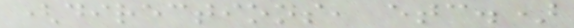(directions, etc.)
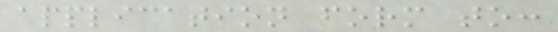application form to:
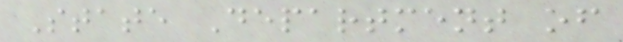State Department of
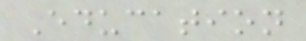Education
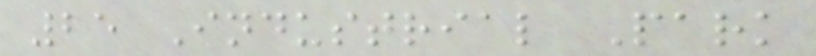25 Industrial Park
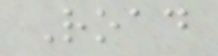Road
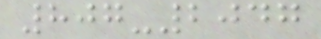807-2047
